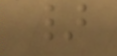}
